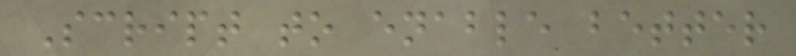Script to enable better
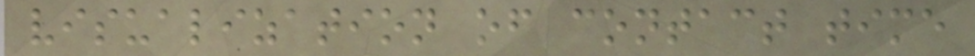visualization of contact time
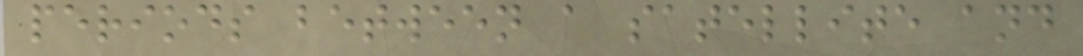periods between a satellite and
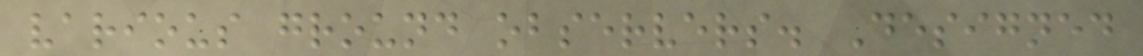various ground observers. Designed
